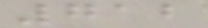712
